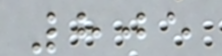805
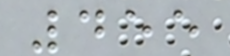455
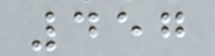457
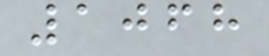1068
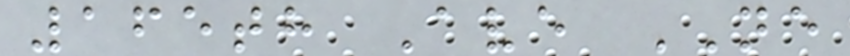165th Ave NE
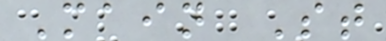Main St
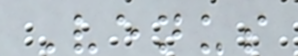Venus
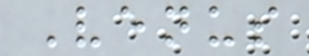Venus
